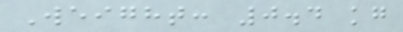Weight: 0.4 kg
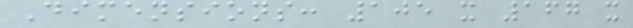Dimensions: 105 x 167 x
